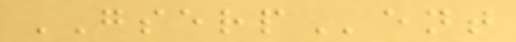GSERPent
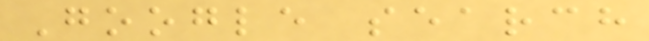Google search
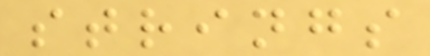strings
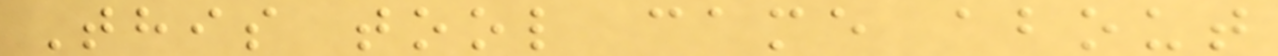This tool came about
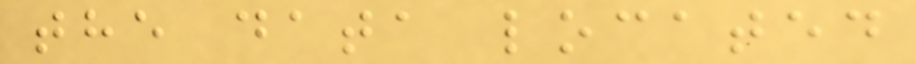the data located
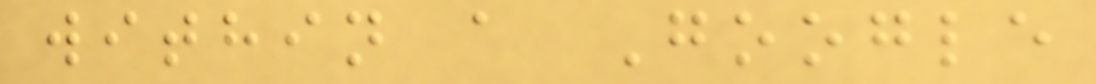within a Google
